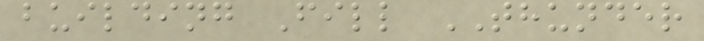building Fill THUNDER
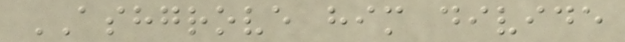ASHGROVE him divide
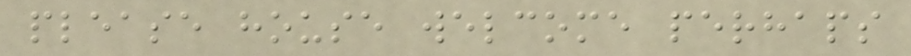please house welcome perhaps
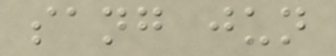sang jun
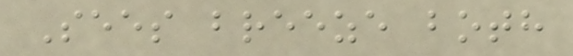Sees breeze both
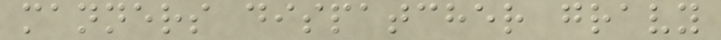manners dispatcher gravy
